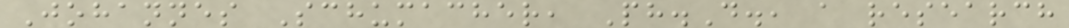Johannes Schumacher, Ph.D., a research
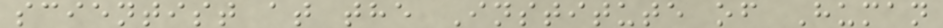scientist at the Institute of Human
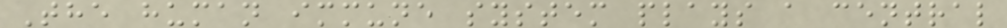The human immune system plays a central
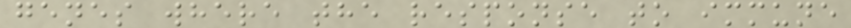genes where the response to immune
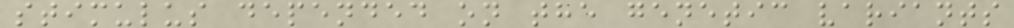stimulus depended on the genetic variants
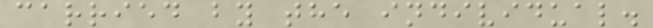carried by the individual.
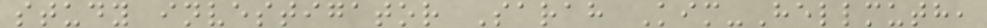study investigator Sarah Kim-Hellmuth,
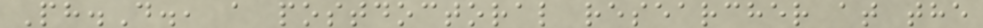Ph.D., a postdoctoral researcher at the
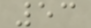53
